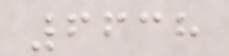6638
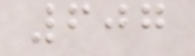607
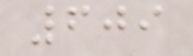609
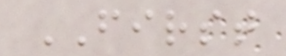FIRST
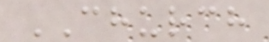CHURCH
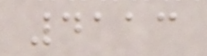4113
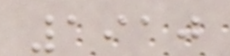1910
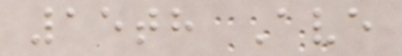15th Ave
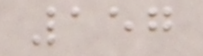157
